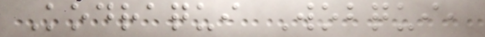Kodraqui Wobqui,
